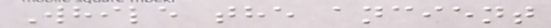While the ancient
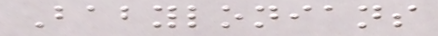Babylonians
